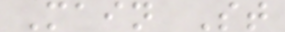Main St
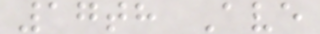17th Ave
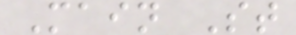Main St
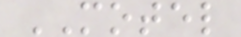MOTEL
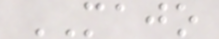MAJO
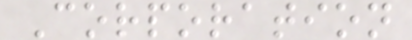Corporation
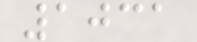1031
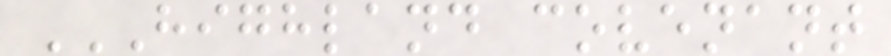HIGHLAND COVENANT
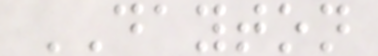DAYTON
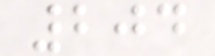204
